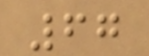67
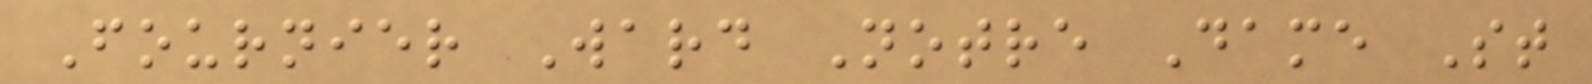Fournier Ward Notre Dame St
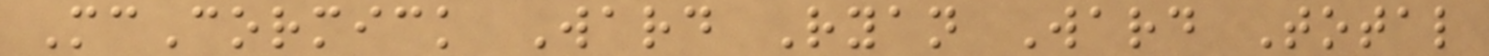McCormick Ward Ryan Ward Total
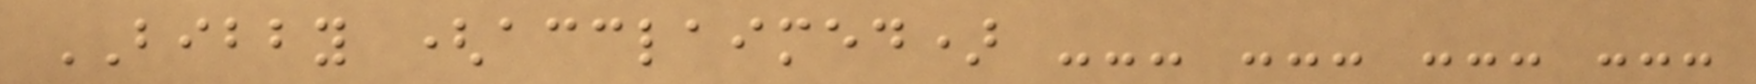BIBBY (acclaimed) --- --- --- ---
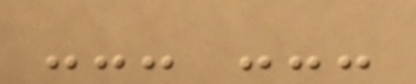--- ---
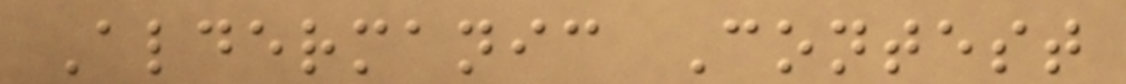Aldermanic Contest
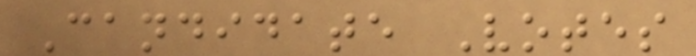Candidate Votes
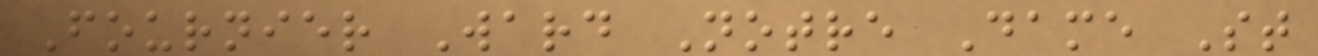Fournier Ward Notre Dame St
